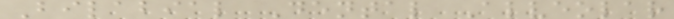Bilabial Dental Alveolar
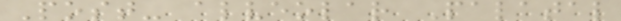Post- alveolar Palatal
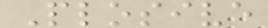Plosive
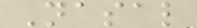Nasal
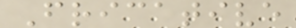Fricative
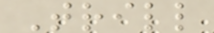Trill
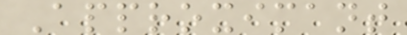Approximant
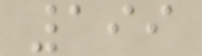199
